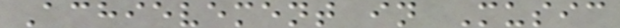Achievement in Music
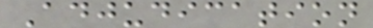Adjudication
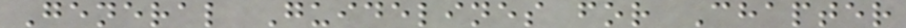General Guidelines for Chapter
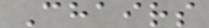Chairs
